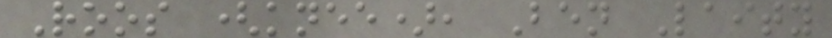Roos (knee), Ben Laity
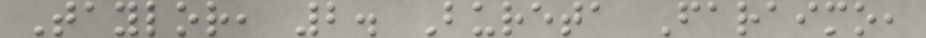Taylor, 2. Bureta Faraimo,
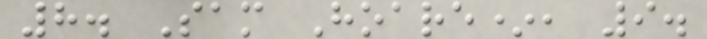8. Sam Hoare*, 9.
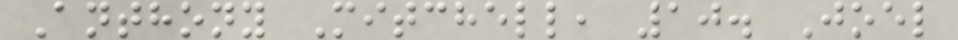Anthony Mitchell, 10. Joel
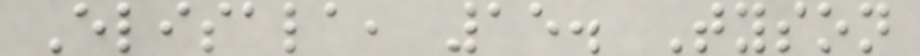Elisala, 15. Tyson
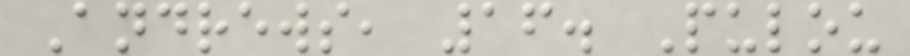Andrews, 16. Pulou
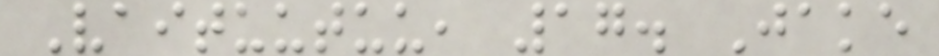Vaituutuu, 17. Jake
